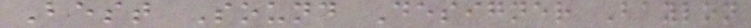Best Sound Designer Baylon
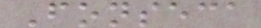Fonseca
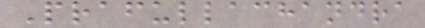Prafullachandra
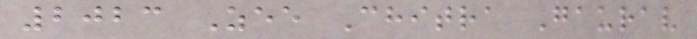2023 Zee Chitra Gaurav
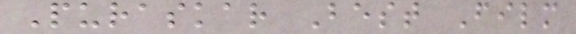Puraskar Best Film
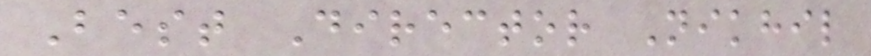Best Director Nikhil
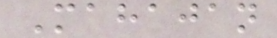Mahajan
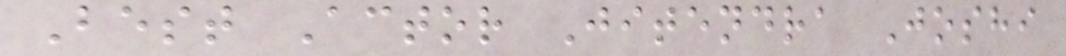Best Actor Jitendra Joshi
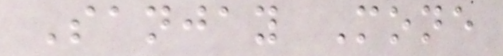Sanjay Mone
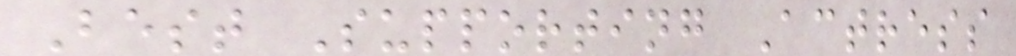Best Supporting Actress
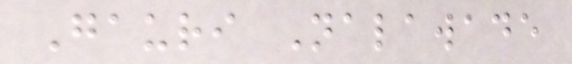Gauri Nalawade
